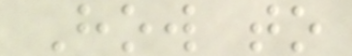How to
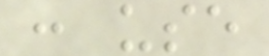: use
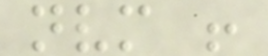nvm !
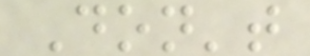Don't
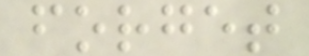forget
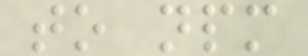to npm
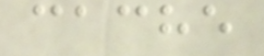cache
